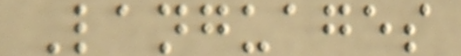Languages
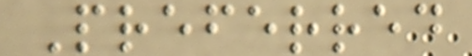Preferred
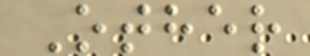Other
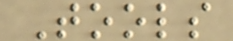Tools
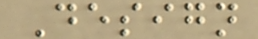Design
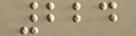224
